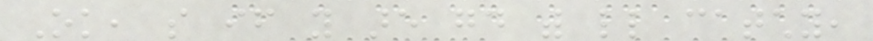Ok, so if you are good with little catchy,
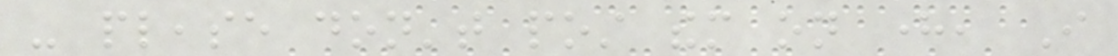- please don't post them on here, I
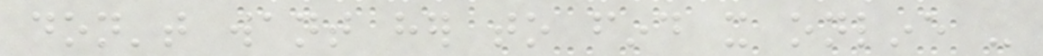don't want her to find it online -
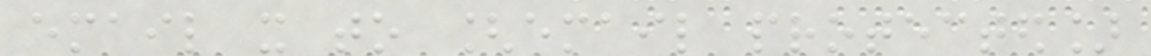email it to [email protected]
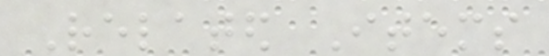Related Items
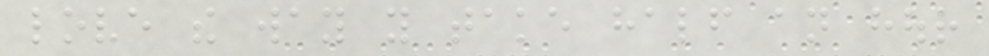love the way you take half an hour
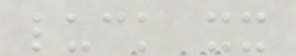luck xx
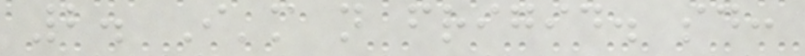2. I'm not frigid. said:
